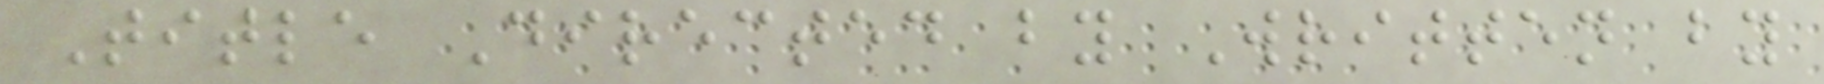Title Directed by Written by
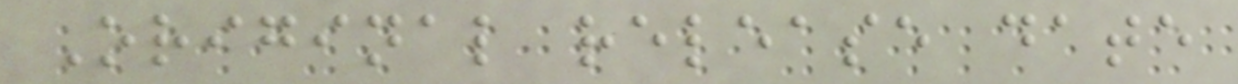Original release date
